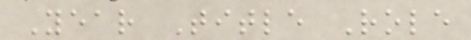Year Title Role
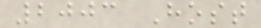2003 Host
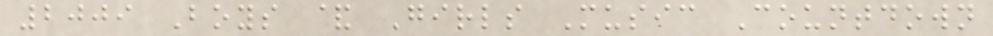2009 Boys & Girls Music Countdown
